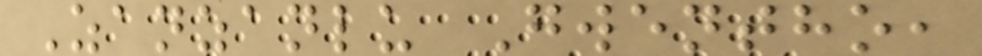Zanzanlu Gwentho,
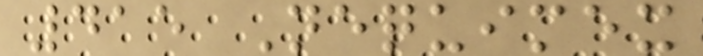415 Nequimex
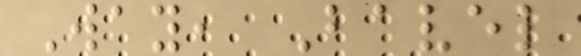Way, Bavel
